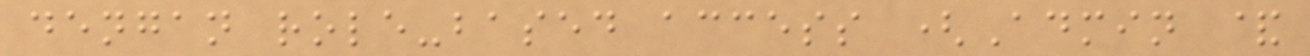dengan role-based access (Admin &
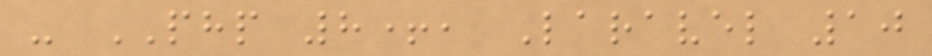- PHP 8+, Laravel 10
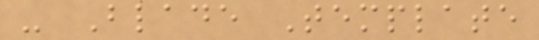- Blade Template
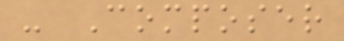- Composer
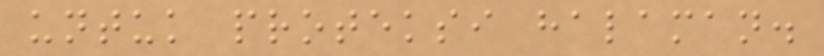untuk proteksi halaman.
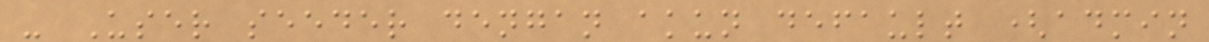- User seeder dengan akun default (admin
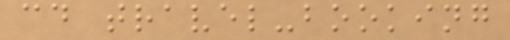cd travel-booking
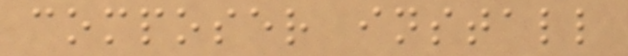composer install
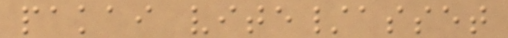pakai vite/asset
